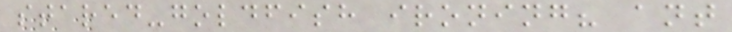stared-goldfish ironing? ant
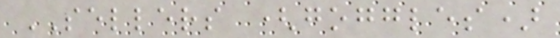SELLERS (goggles)
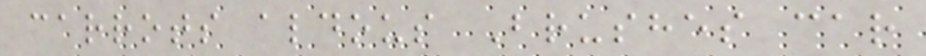carrots aldous Brushes car
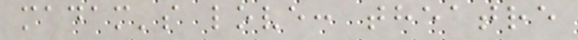madam's love: theatre
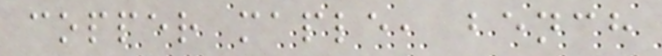copper maple, bench
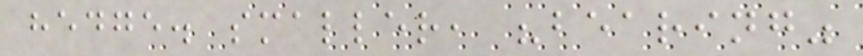hedge. smaller, "bearing"
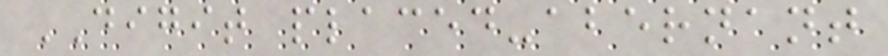DIGIT placed-abernant
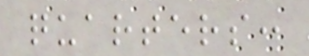quarters:
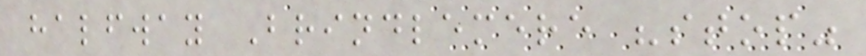halfway Brindlemere "stop"
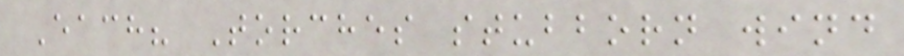Each? Torches stubborn wind
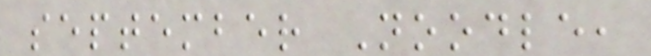september Noodle,
